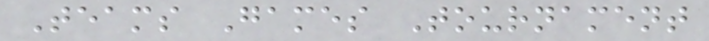Teams Games Tournament
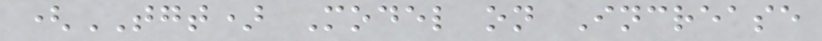(TGT) Model on Increase
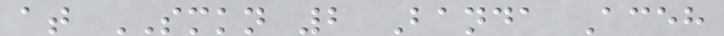at SMKN 2 Banda Aceh
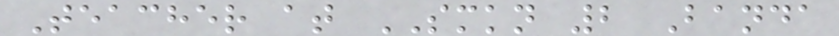Teacher at SMKN 2 Banda
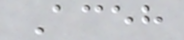Aceh
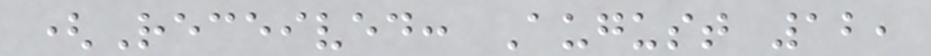(Received: August 12,
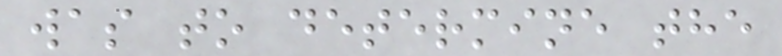was to determine the
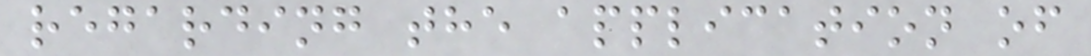regarding the application of
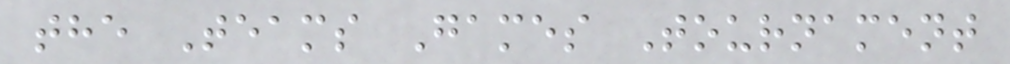the Teams Games Tournament
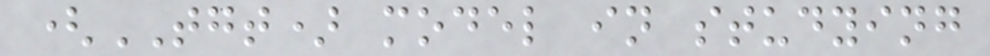(TGT) model in studying
